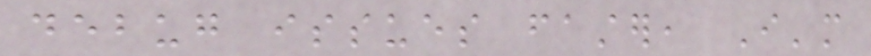debug issues faster, I'm
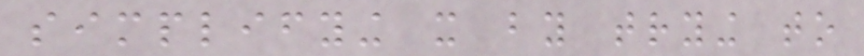simplifying it by trying to
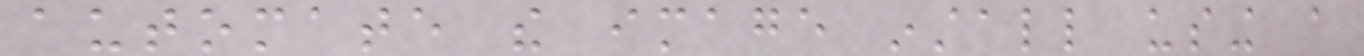automate the image install using a
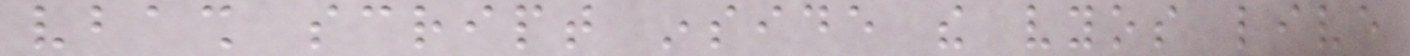vbash script inside the vyos live
